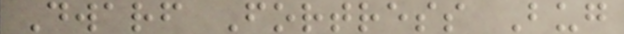Dwarf Fortress Bug
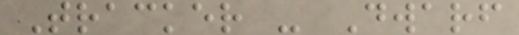Tracker - Dwarf
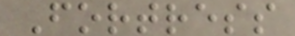Fortress
